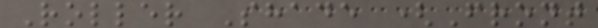Roller Shade (Front
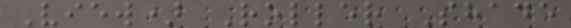View) Roller Shade
